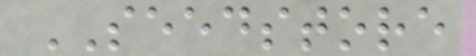SEEDSTORE
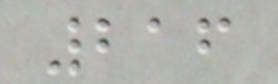216
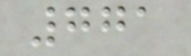771
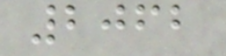2062
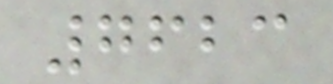7623
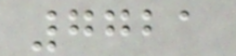7721
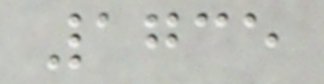1735
